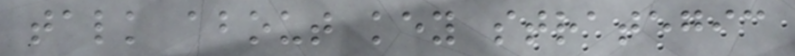talk about key strategic
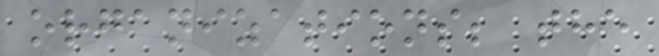organizations; the
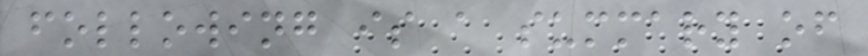following is a summary of
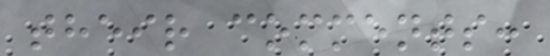their comments:
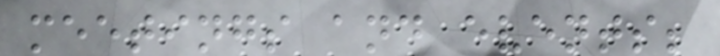meetings and events;
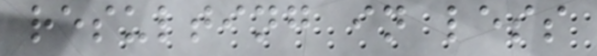resulting in less
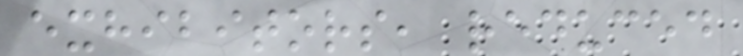exhibitors, reduced
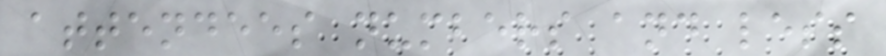attendees numbers and less
